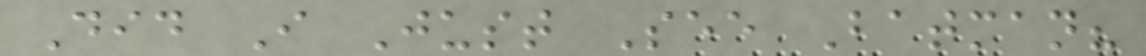Did I Just See Batman?
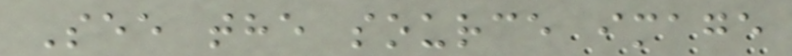See the source image
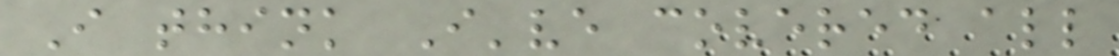I think I've covered all
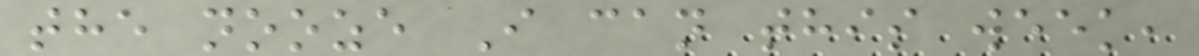the nooze I can this week,
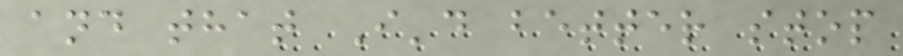and that I'd better stop
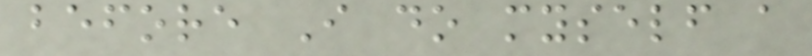before I do myself a
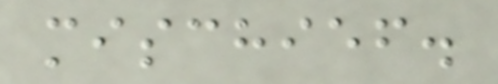mischief.
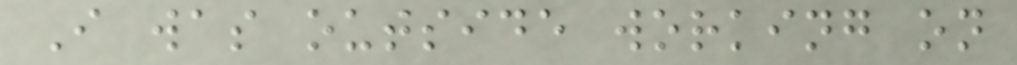I was outside working on
